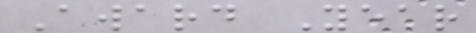Award Year
